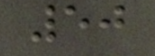50
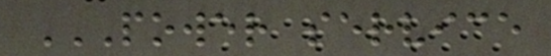POWER SERVICE
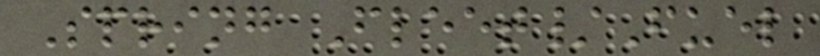Spring Fleet/Fuel
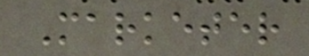Marketer
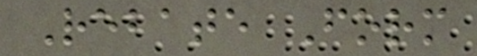Rebate Form
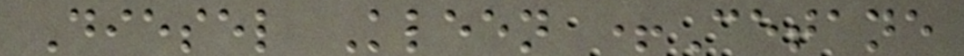Diesel Kleen +Cetane
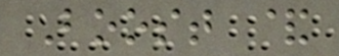Boost &
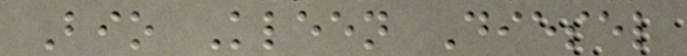Bio Kleen Diesel
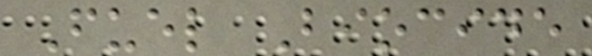Fuel Biocide
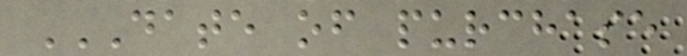DATE OF PURCHASE
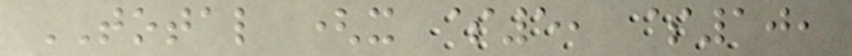TOTAL (x $5, $10,
